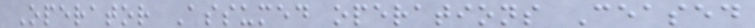Operator Assumed operations Ceased
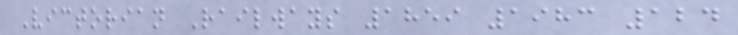Victorian Railways 1859 1983 124
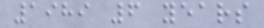1989 6 years
